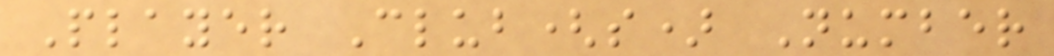Player Club(s) Number
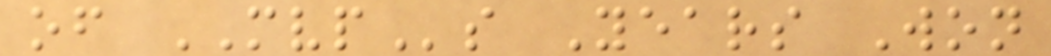of MVPs Years Won
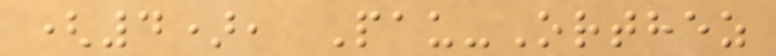(4), Pau-Orthez
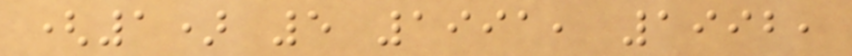(1) 5 1991, 1992,
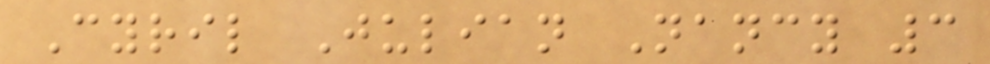Cyril Julian Nancy 3
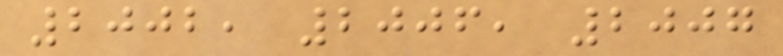2002, 2006, 2007
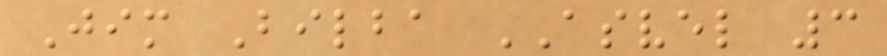Jim Bilba ASVEL 3
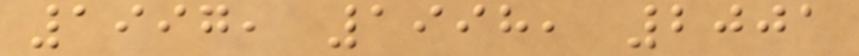1997, 1998, 2001
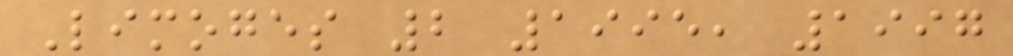Limoges 2 1995, 1997
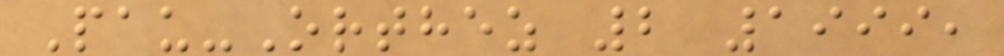Pau-Orthez 2 1999,
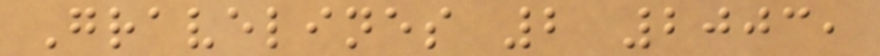Gravelines 2 2003,
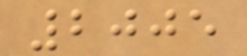2005
